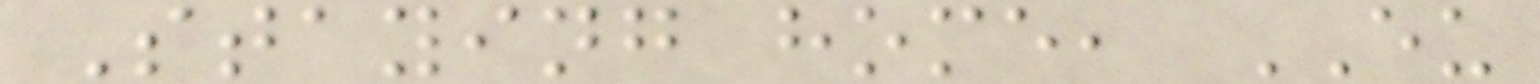Staying home, EU
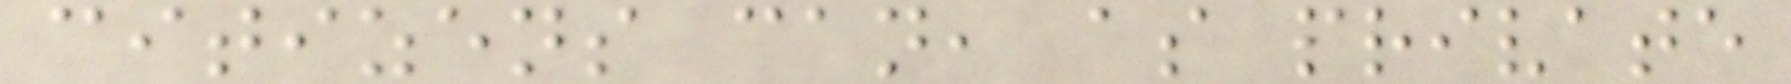citizens can, as private
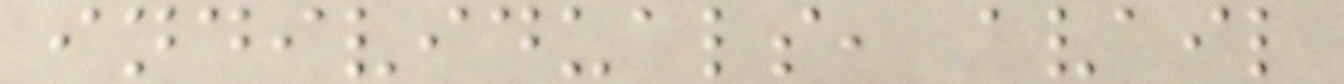individuals, avail
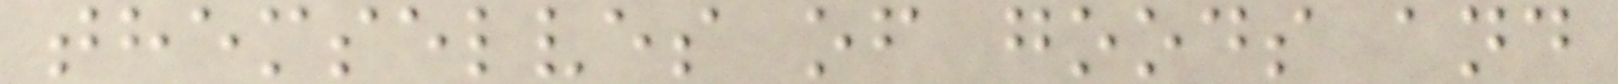themselves of goods and
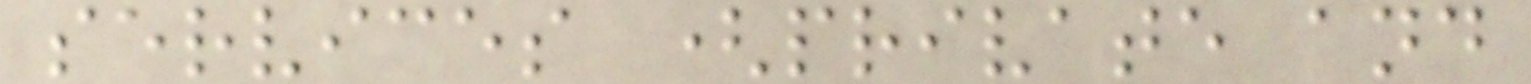services (private and
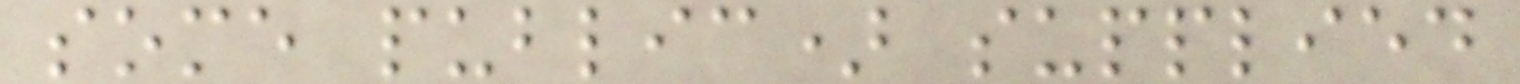some public) supplied
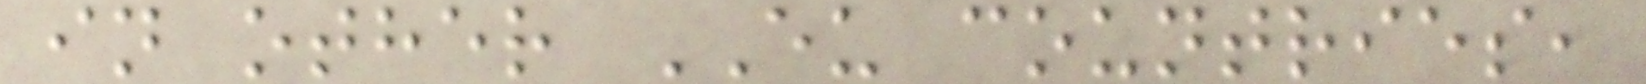in other EU countries,
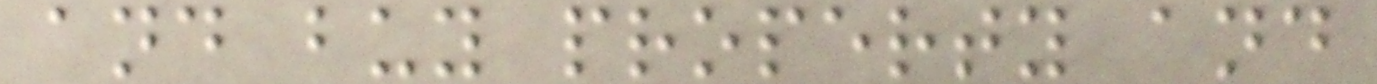and buy property and
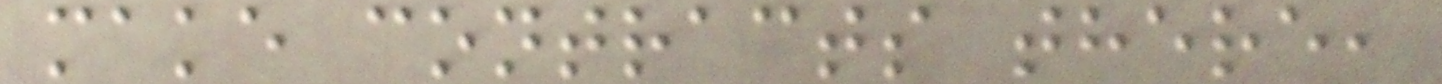make contracts there,
